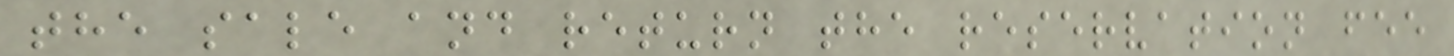the sale and return the reservation fee
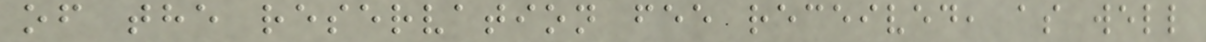of the reservation fee received, as well
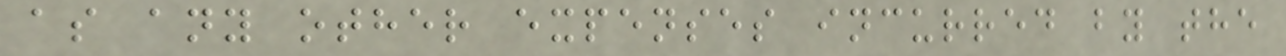as any other expenses incurred by the
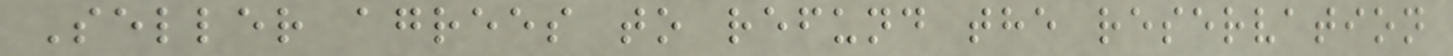Seller agrees to refund the reservation
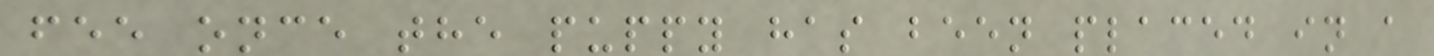fee once the puppy has been placed in a
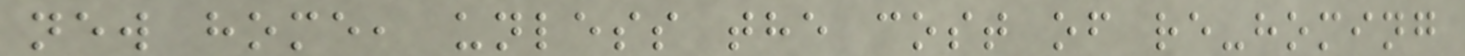new home, unless the cost of re-homing
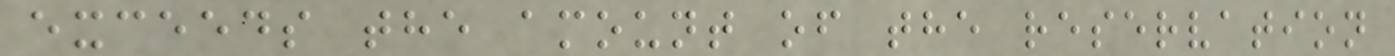exceeds the amount of the reservation
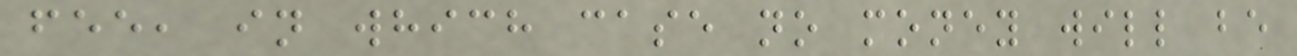fee, in which case no money will be
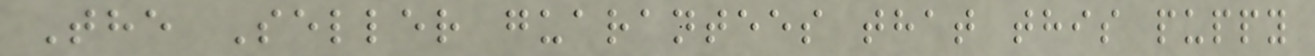The Seller guarantees that this puppy
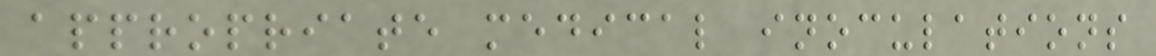appropriate medical inoculations
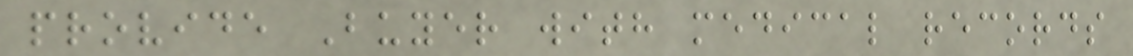provide Buyer with medical records
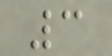3
